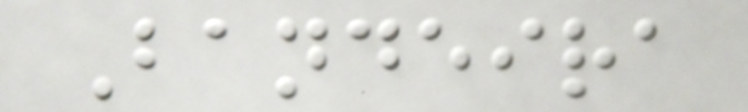Bandeira
